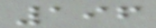196
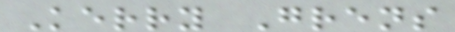Kerry Grens
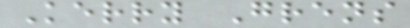Kerry Grens
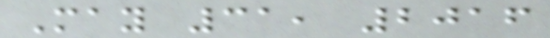May 31, 2016
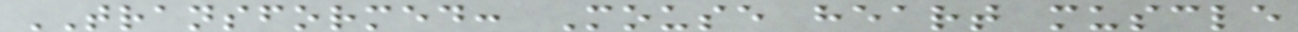TRANSFORMED: Mouse heart muscle
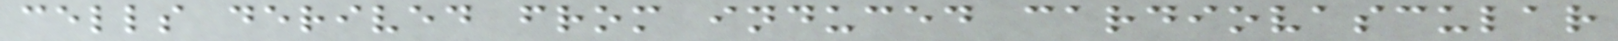cells derived from induced cardiovascular
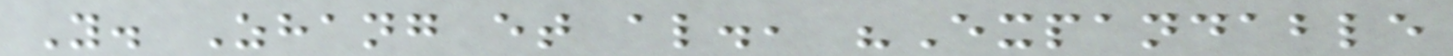Y. Zhang et al., "Expandable
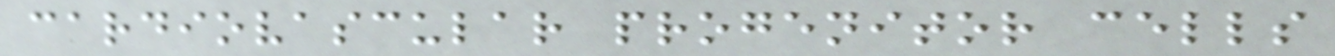cardiovascular progenitor cells
